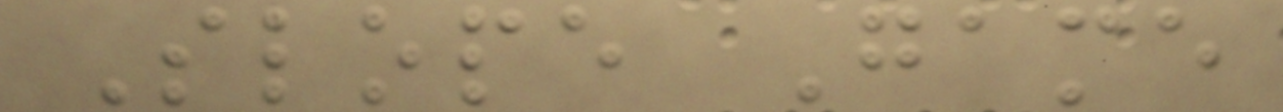Slope Game
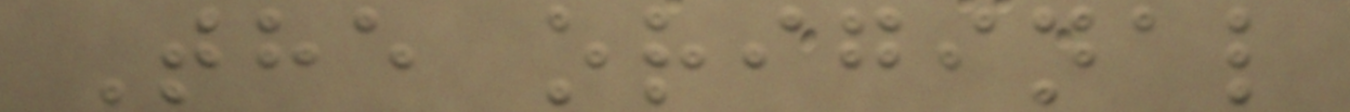The original
